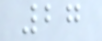27
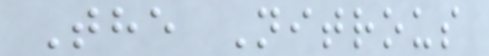The Nitrous
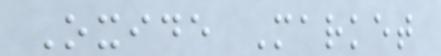Oxide Market
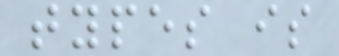types is
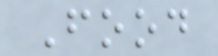Food
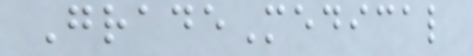GradeMedical
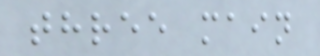three main
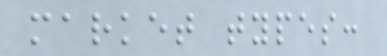market types:
